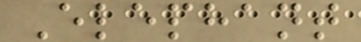Elephant
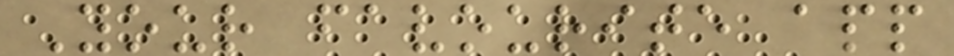Your favourite app
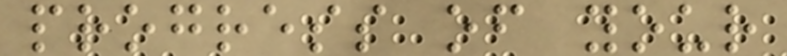progress of your
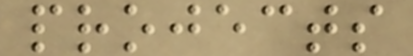projects
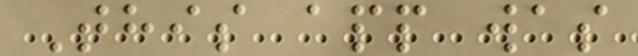This app was
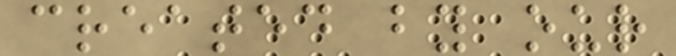created by our
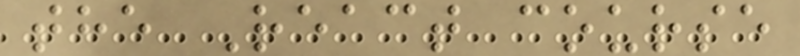the React course
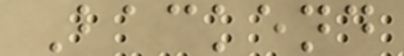Backend
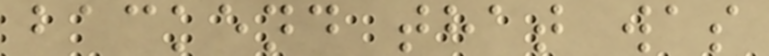backend that was
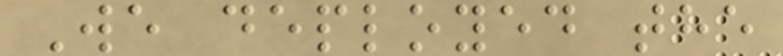We deployed the
